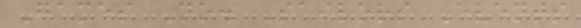Games No. Sailors Events
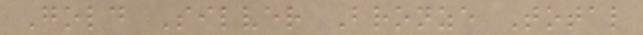Gold Silver Bronze Total
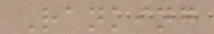Ranking
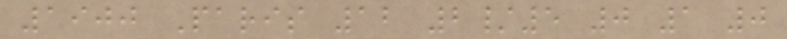1900 Paris 12 2/5 0 1 0
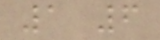1 6
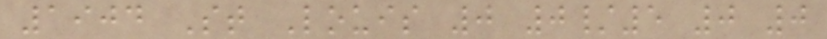1904 St Louis 0 0/5 0 0
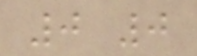0 0
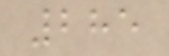285
